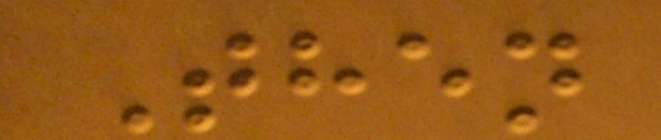Then
